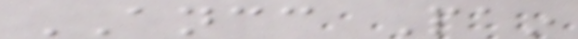ANCC Pain
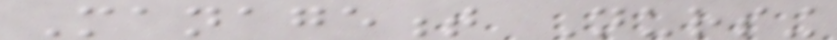Management Nursing
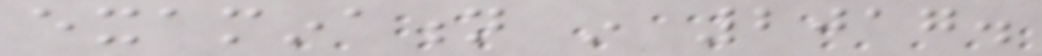examination in 2017.
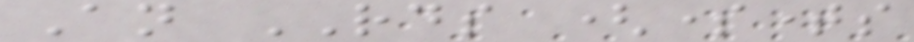An RDS (sometimes
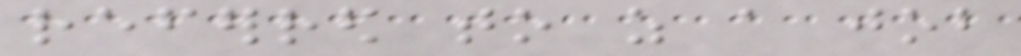referred to as a job
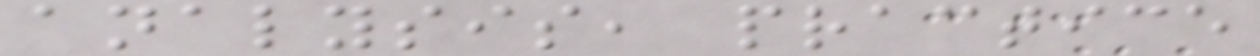analysis, practice
